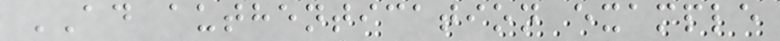AD authentication example
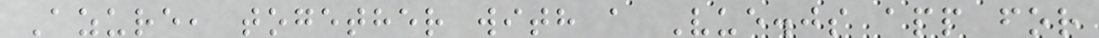Azure, together with a Vue.js app for
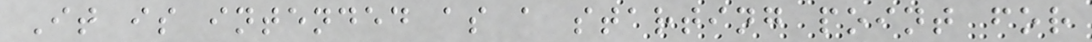It is intended as a starting point for
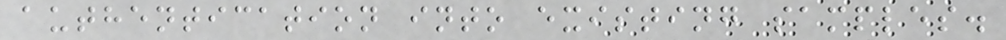authentication into existing samples.
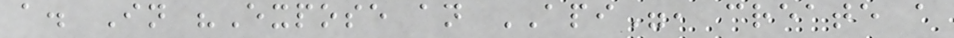a. In "Expose an API", create a
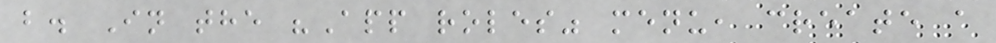b. In the "App roles" menu, create a
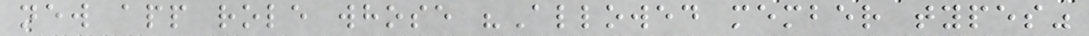new app role whose "Allowed member types"
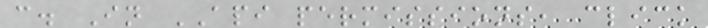c. In API permissions, click
